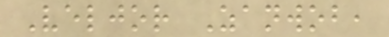Veljor Zanwob,
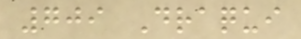709 Draqui
